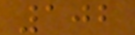102
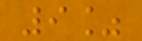9%
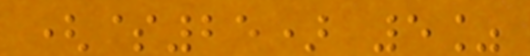($25) 5%
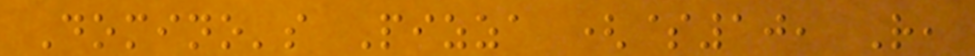Domino's Pizza ($10, R,
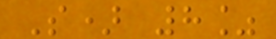S) 8%
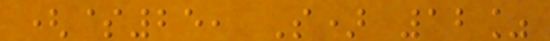($25, S) 12%
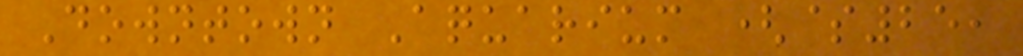Downtown Aquarium ($25,
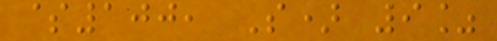$100, S) 9%
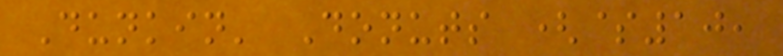Dunkin' Donuts ($10,
